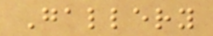Gallery
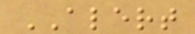ALERT
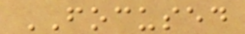FOCUSED
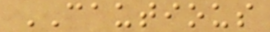CAUTIOUS
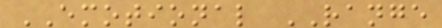EMOTIONAL RANGE
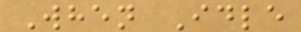When Idle
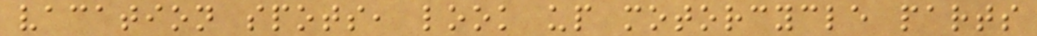vacation spots, look up motorcycle parts
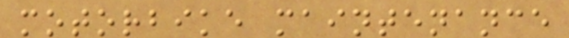motorbike maintenance
